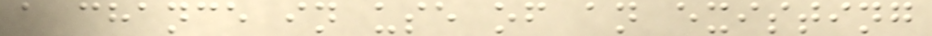a chance in use of an existing
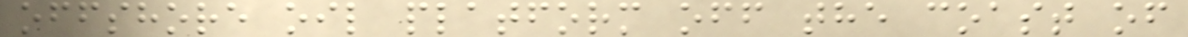offshore oil platform off the coast of
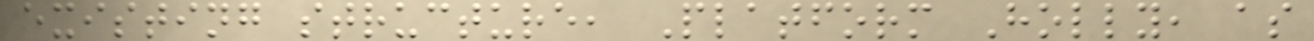existing structure, Platform Holly, as
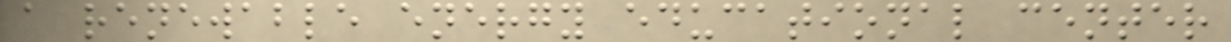a renewable energy educational center
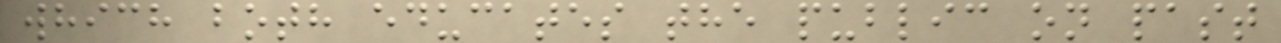which both educates the public on past
